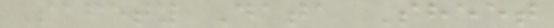Safety Data Sheet
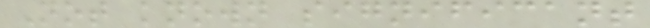Not known significant
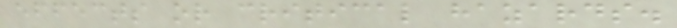effects or critical hazards.
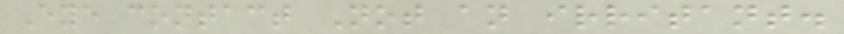Eye contact Not an irritant.
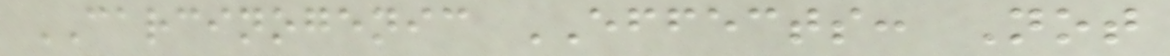CARCINOGENIC EFFECTS: Not
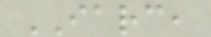IARC,
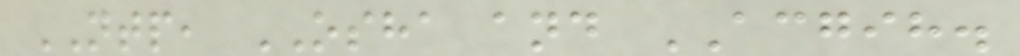NTP, OSHA and ACGIH.
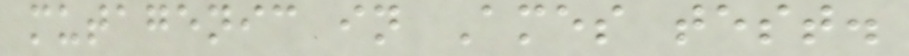mutagenic in Ames test.
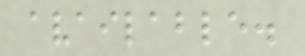available.
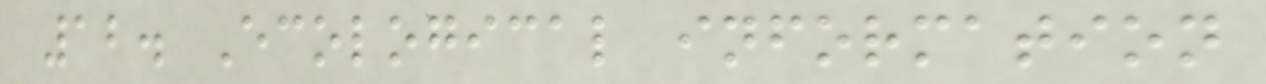12. Ecological information
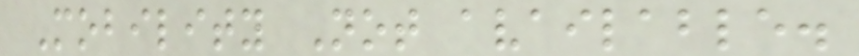Mobility Not available.
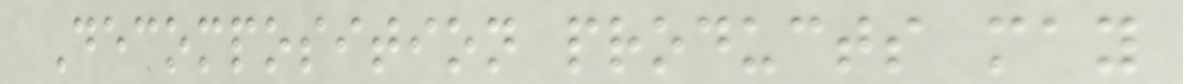Decomposition products may
